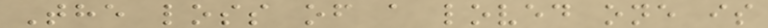The loss of a loved one is
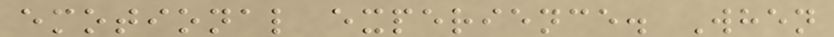emotional experience. When
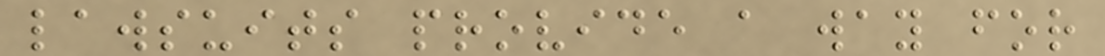lawsuits provide a way for
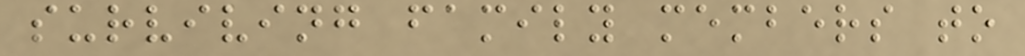surviving family members to
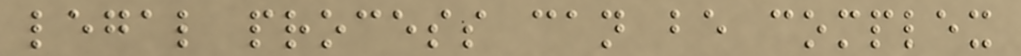legal process can be complex
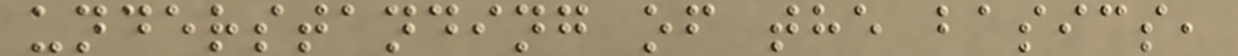understanding of the basics,
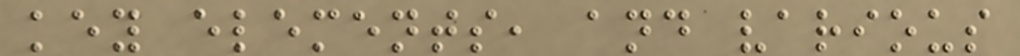key elements, and various
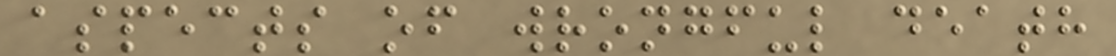aspects of wrongful death
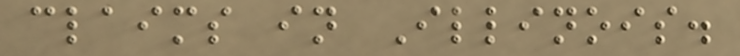claims in Illinois.
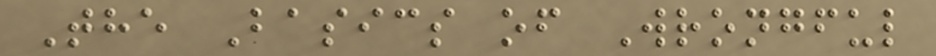The Basics of Wrongful
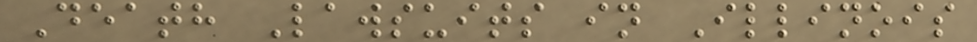Death Lawsuits in Illinois
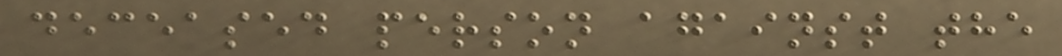deceased person against the
